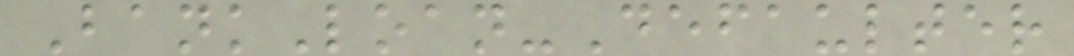BankLoan-Defaulter
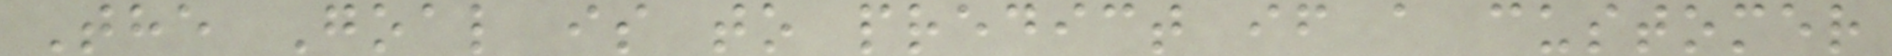The Goal is to predict if a customer
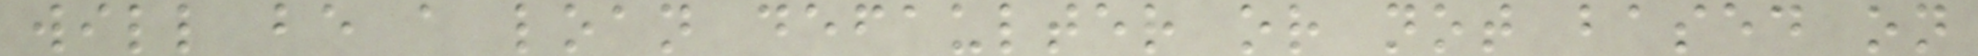will be a loan defaulter or not based on
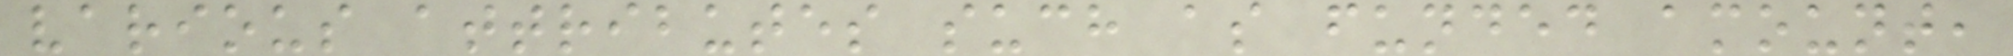various attributes such as funded amount,
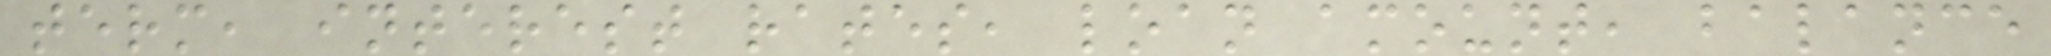term, interest rates, loan amount, balance
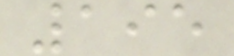195
